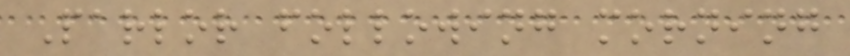Parlor following morning
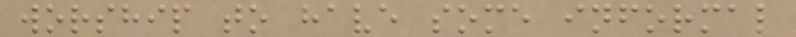worship to have some informal
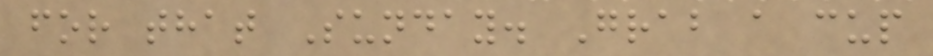for that Sunday. Grab a cup
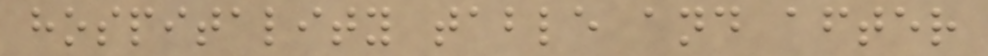hospitality table and after
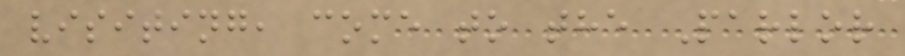visiting, come to the Parlor
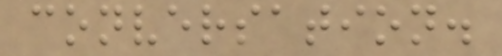conversation.
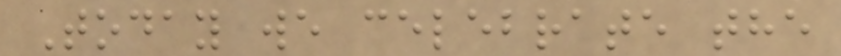Today we celebrate the
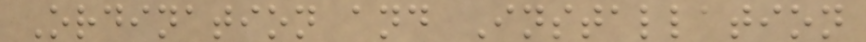Ordination and Installation
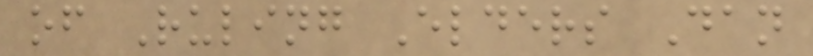of Ruling Elders Dan
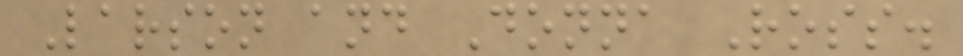Larson and Donna Ross.
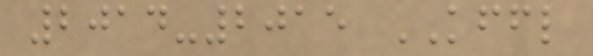2014-2015 KFFL
